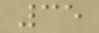35
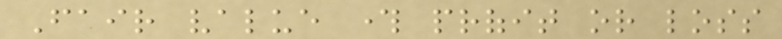Fair value through profit or loss
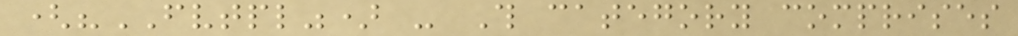("FVTPL") - This category comprises
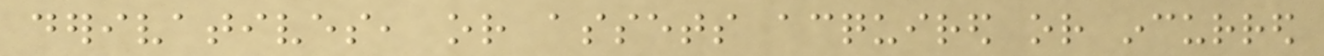derivatives, or assets acquired or incurred
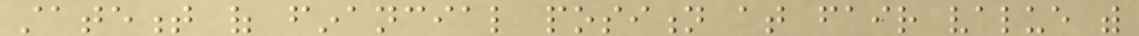statement of financial position at fair value with
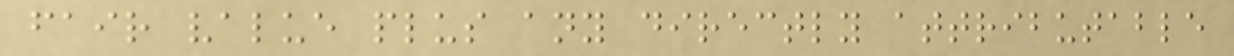fair value plus any directly attributable
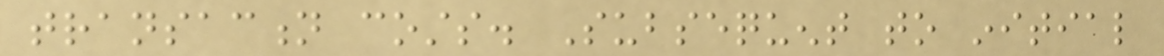transaction costs. Subsequent to initial
